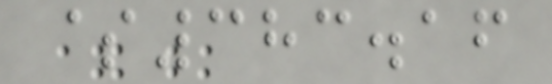$383.16
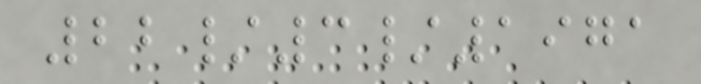22/3/1971
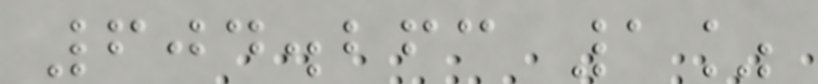604.263 1%
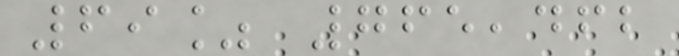69% 765,462
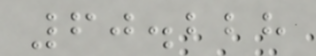60.228
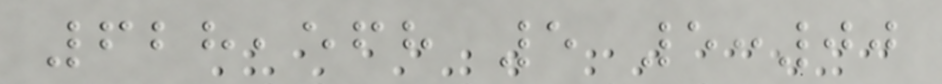628,568 5 5:00
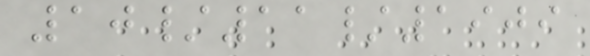10/11/1909
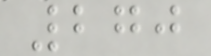270
